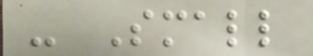- Small
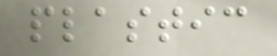plastic
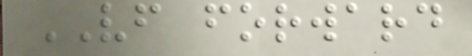VF forward
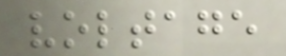voltage
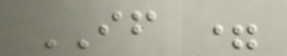IF =
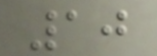10
